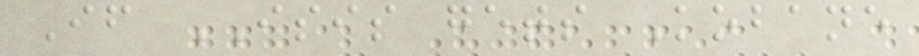If ISIS gets Kobane
